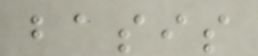basis
